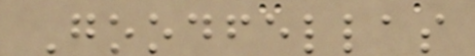Goodfellas
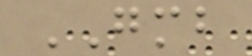GMB
